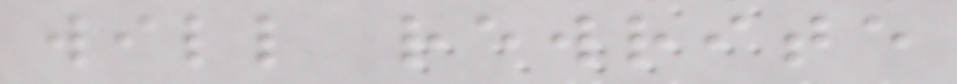will rewrite
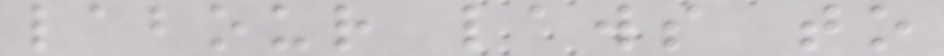labour laws to
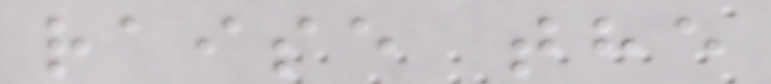raise the
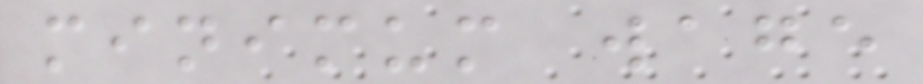minimum wage
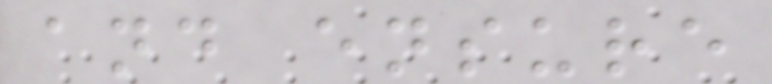and ensure
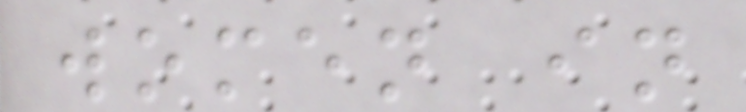women in
